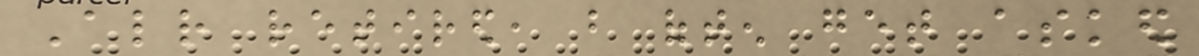Already retired, but often get asked
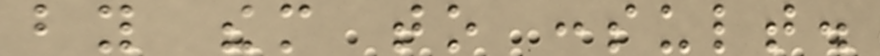by them to consult.
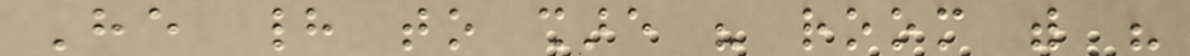He had to share his room with his
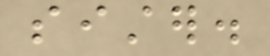sister.
